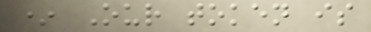* Our token is
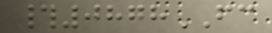#0878FC
